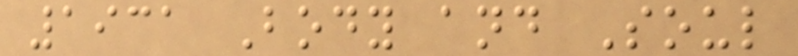1931 Body and Soul
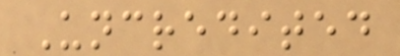Uncredited
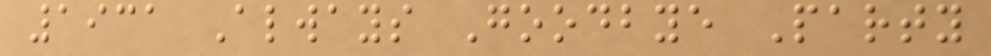1931 Always Goodbye Party
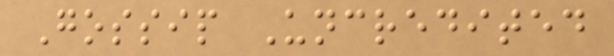Gossip Uncredited
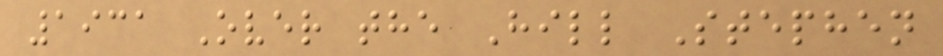1931 Over the Hill Stephen
